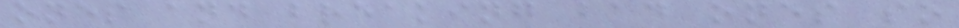ones and breaking bad ones so
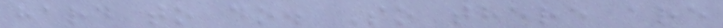hard to do. So there are
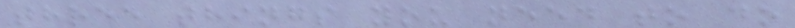three things you need to do
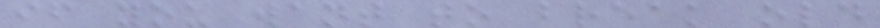if you want to break old
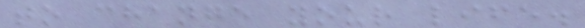to change your life.
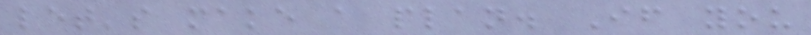let's make a plan. If you
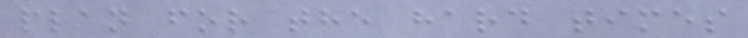plan for the hard times
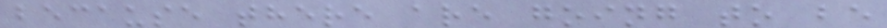because there are going to be
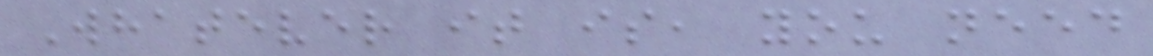Whatever it is, you need
